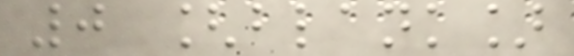0 [blank]
